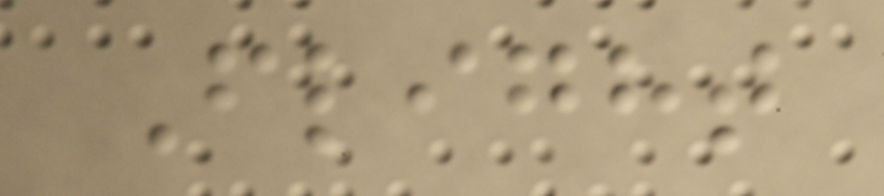Flight
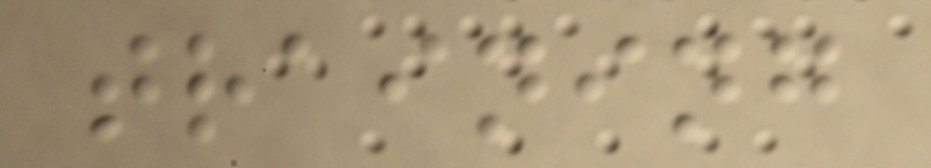training
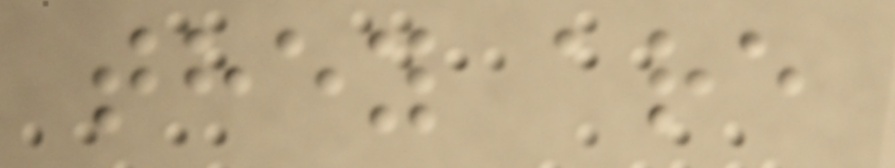they are
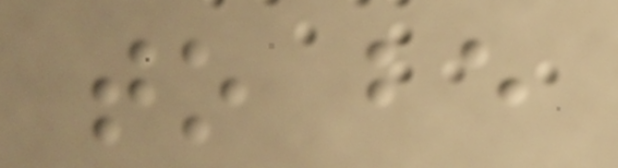to be
